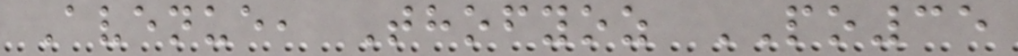Avenue, Thofyoz PO35
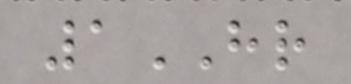1HR
